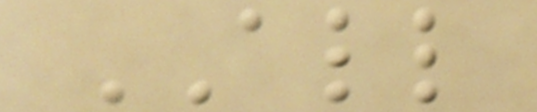ALL
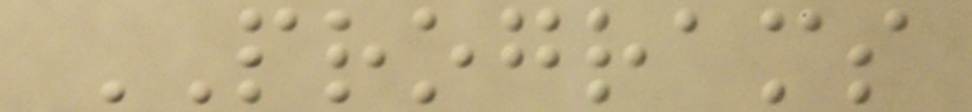PROGRAMS
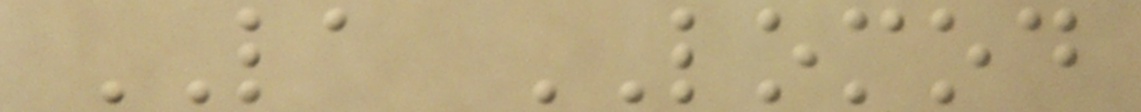LA LOMOD
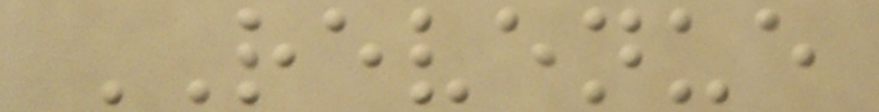REVENUE
